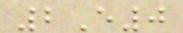2E0
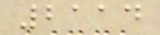2114
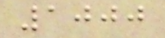1000
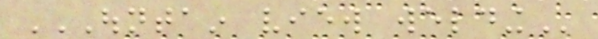OUNTAIN VIEW WELDING
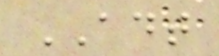ADT
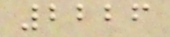2226
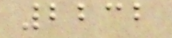2232
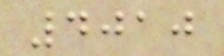4010
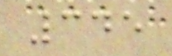345
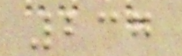237
